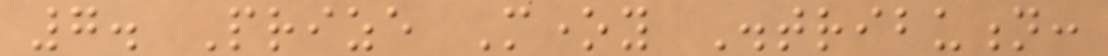7. Prize Money Distribution:
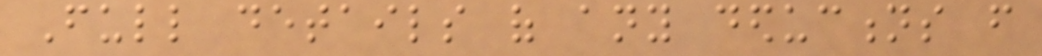Full details of any deductions from
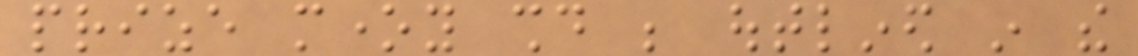prize money should be outlined in the
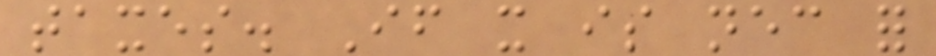taxes. If it is necessary for
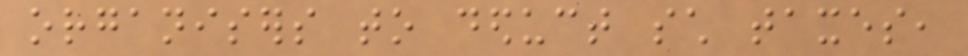organisers to deduct such taxes,
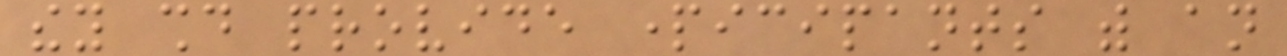they should provide participants with an
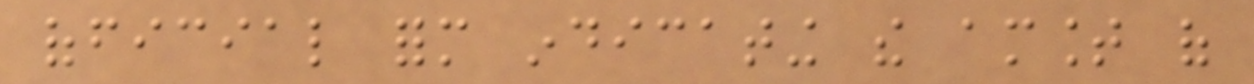official form indicating the amount of
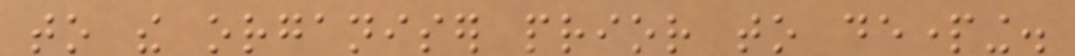to the organiser prior to departing.
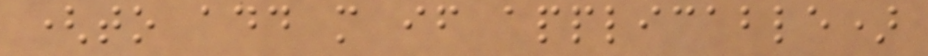(to add more if applicable)
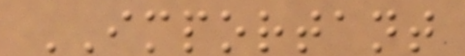IMPORTANT
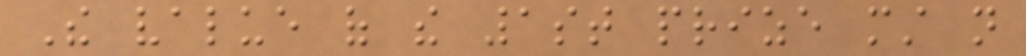The value of the 1st prize must not
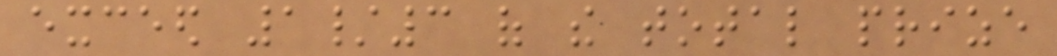exceed 1/3 of the total prize
